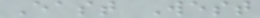East West
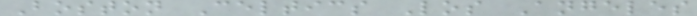Boston Celtics Los Angeles
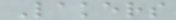Lakers
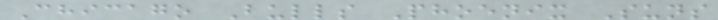Chicago Bulls Phoenix Suns
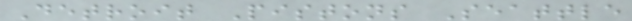Detroit Pistons Seattle
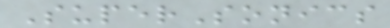SuperSonics
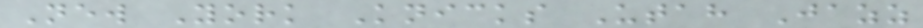New York Knicks Utah Jazz
